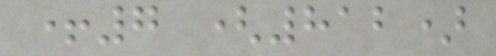+7 (812)
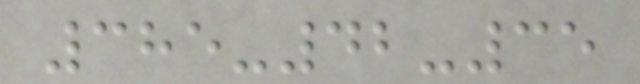385-42-35
